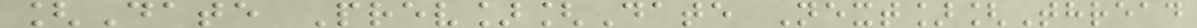[Date Prev][Date Next][Thread
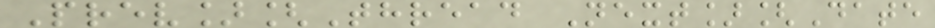Prev][Thread Next][Date
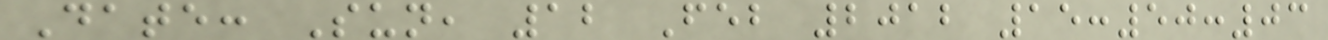Date: Sun, 12 Feb 2012 15:50:03
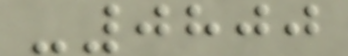-0800
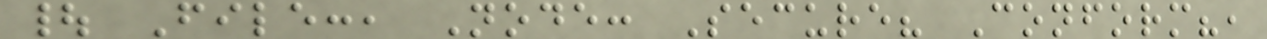| File:, Node: Secure? Conform?,
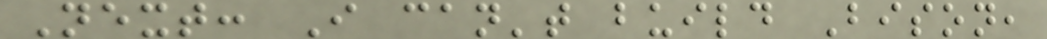Next: I can't build Bison,
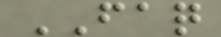FAQ
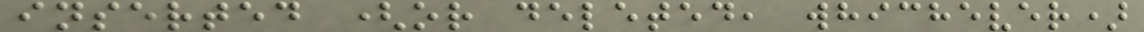inserted (or deleted, whichever)
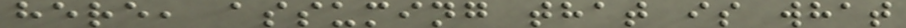here, assuming that is what
